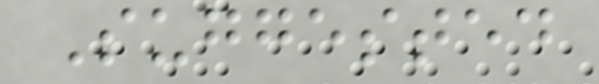Suggested
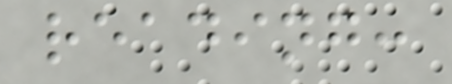reading:
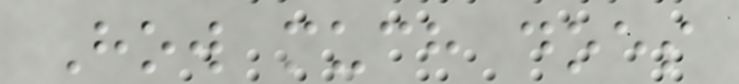How much does
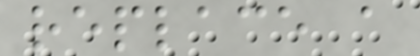replace a
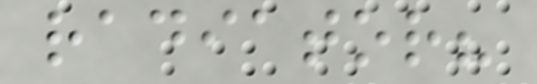radiator?
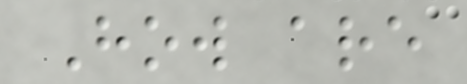How are
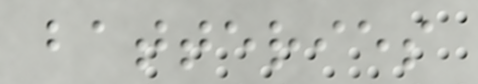batteries
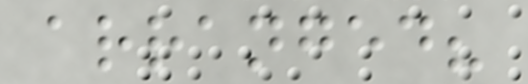arranged?
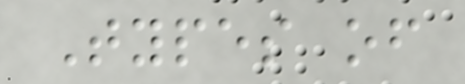Types of
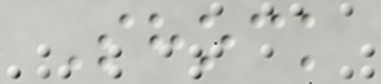Shock
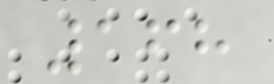168
